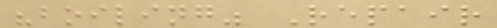"boiling" Repair
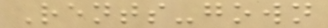Rents-gown
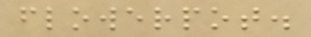flowerpot.
